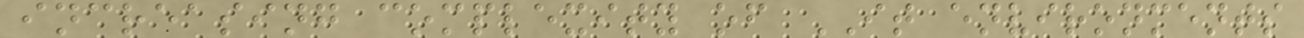increasing complexity of IT environments
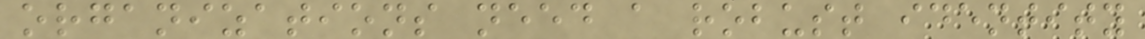organizations need a robust identity
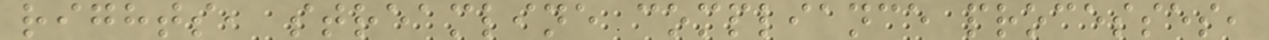rights, streamline compliance processes,
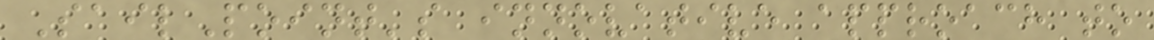SailPoint's innovative approach to
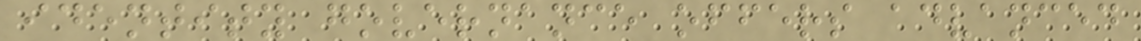identity governance offers advanced
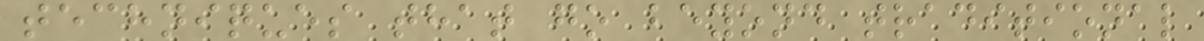techniques that go beyond traditional
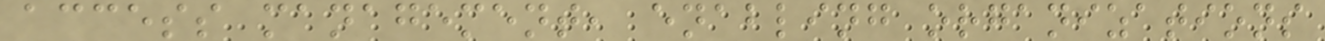access management, enabling organizations
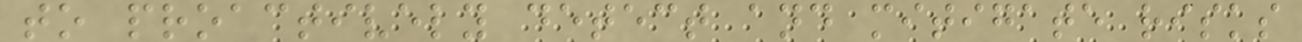to proactively detect and mitigate risks
